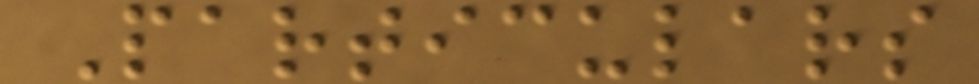Particulars
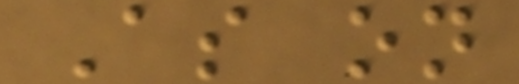As on
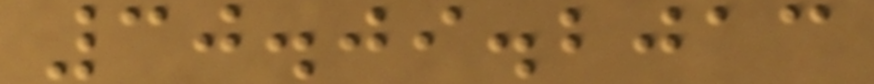30.09.2013
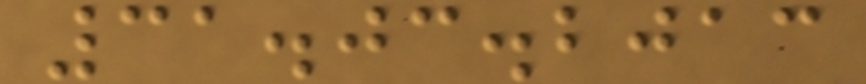31.03.2013
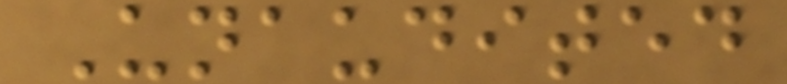Unaudited
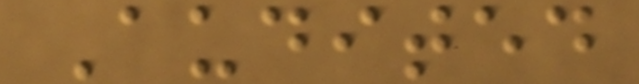Audited
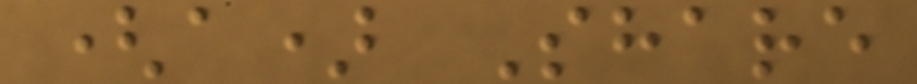(a) Share
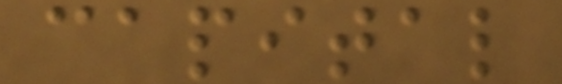capital
